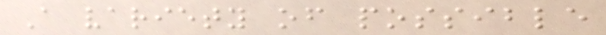A variety of possible
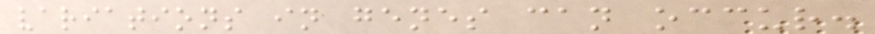variations in genes can occur.
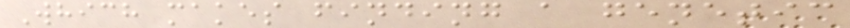Which makes finding a genetic
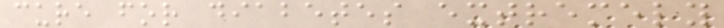cure for diabetes extremely
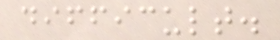difficult.
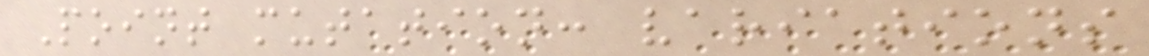Point mutation: variations
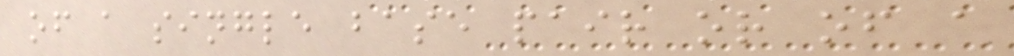of a single base pair or of a
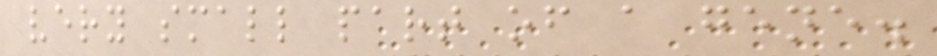very small part of a gene.
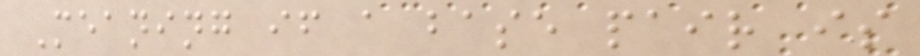Meaning if a base pair is
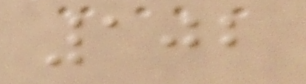102
